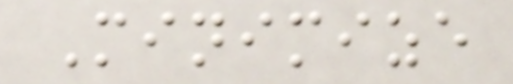Minimize
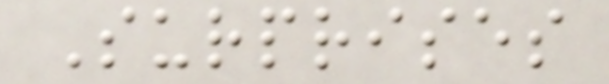Surprises
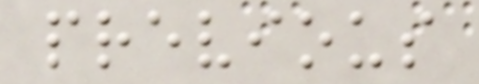previous
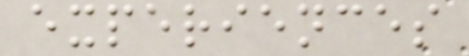experiences
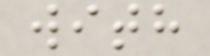with
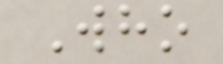Who
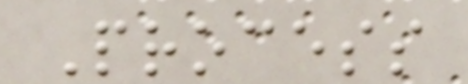Process
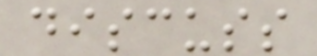discuss
